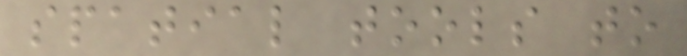spatial tools to
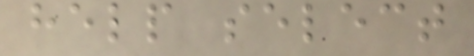help select
